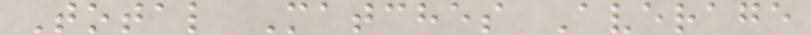Total Matches Average
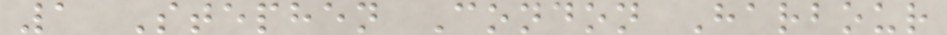1 Stephen Condon Harbour
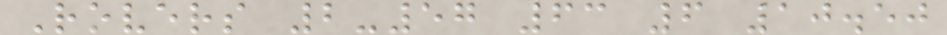Rovers 2-57 63 6 10.50
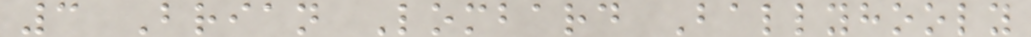3 Brian Lombard Ballyhooly
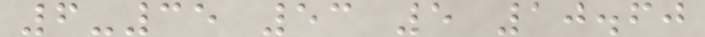6-35 53 5 10.60
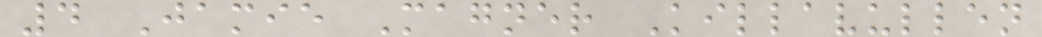4 Jamie Magner Killavullen
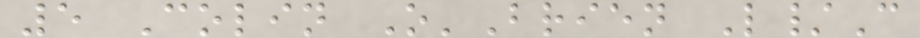5 Colin O'Brien L/C
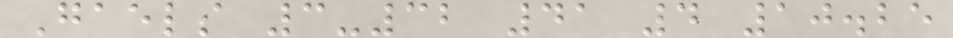Gaels 3-32 41 4 10.25
